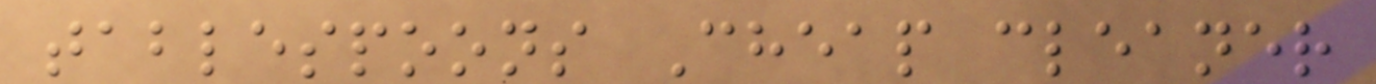tablespoons Cheap cleaner
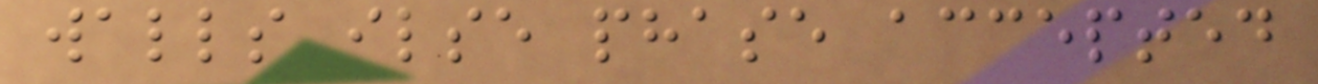walls ilse phase accepted
